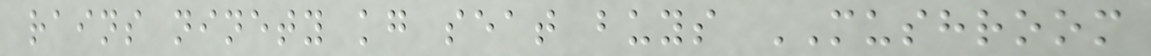rains ninety kg seat buys MUSHROOM
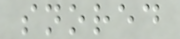snored
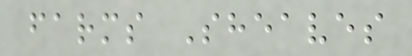farms Sheaves
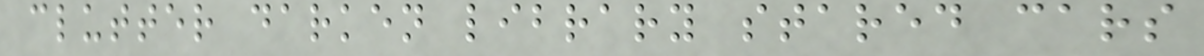clutter darken library stared cars
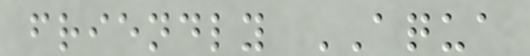friendly AQUA
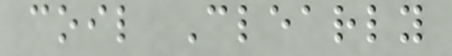coil Clearly
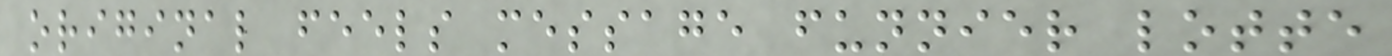original feels message funnier lotte
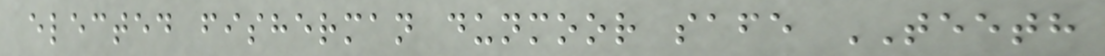elected fisherman dunmoor safe TEETH
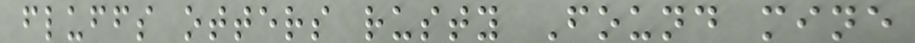fluffs otters rusty Found mine
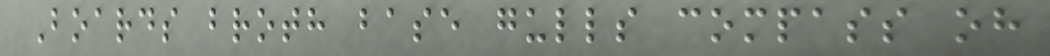Boards broth base gulls compass oh
